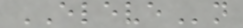ELEVEn
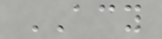ACY
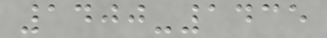1400-1435
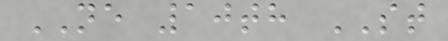NE 10th ST
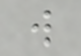w
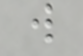w
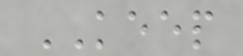KEEP
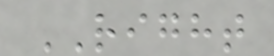RIGHT
